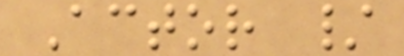Actor /
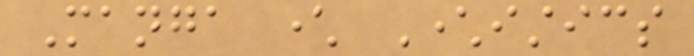Manga character Characteristics
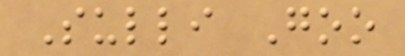Sulli Goo
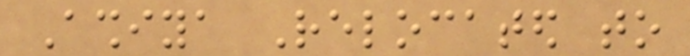Ashiya Relocated to
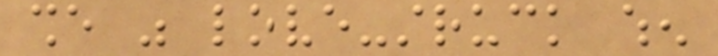she was love-struck when
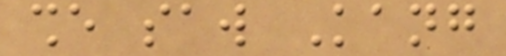she saw Kang
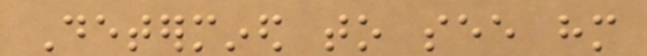Determined to see him
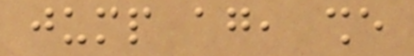jump again, she
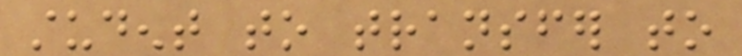student to transfer to
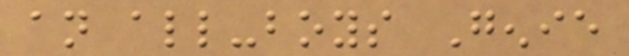an all-boys Genie
